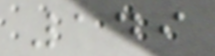149
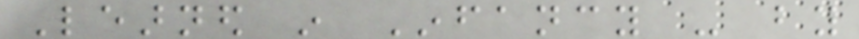Learned in Infancy - by
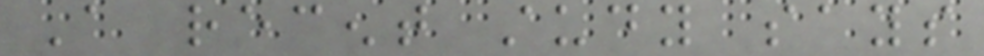A recent study says
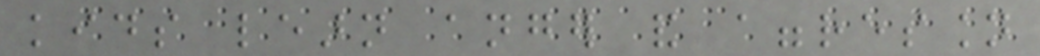kids learn anger and aggression
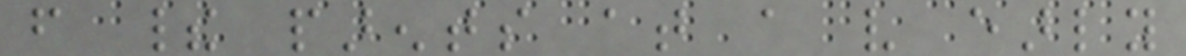from their parents at a very early
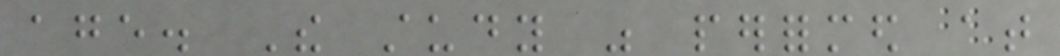age. The study was performed at
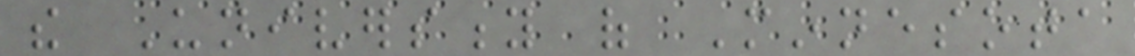the University of Minnesota
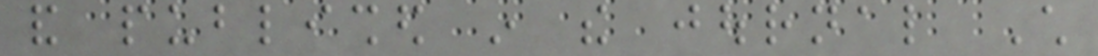and published in the journal Child
